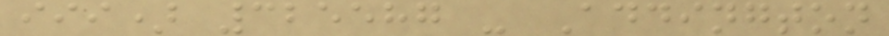iii) 325587 - Addington
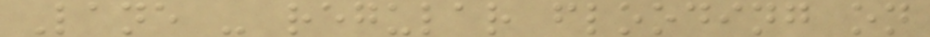Lane - regular flooding on
